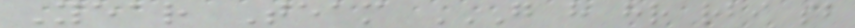Year Team G H HR RBI SB
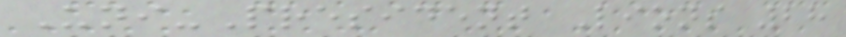Uni-President Lions 28
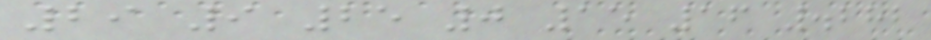29 9 25 0 15 16 .282
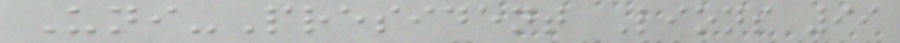Uni-President Lions 99
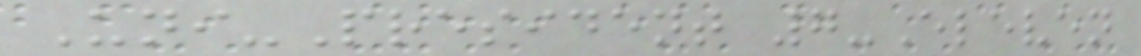Uni-President 7-Eleven
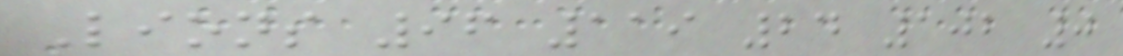Lions 96 119 24 102 0
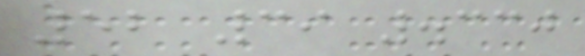52 39 .330
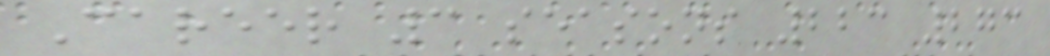Career 3 seasons 223 273
